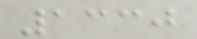1330
